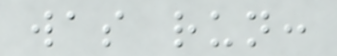was run:
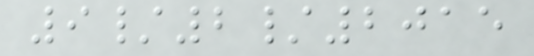9/2/2015
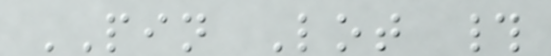PIN Lot #
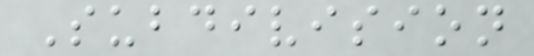Subdivision
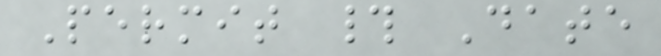Permit # Date
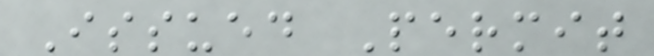Issued Permit
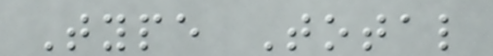Type Total
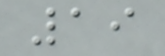19
